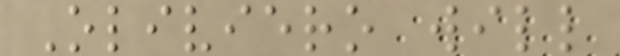Oliviero will
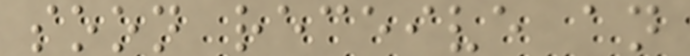soon receive an
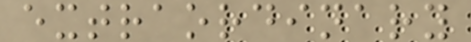extraordinary
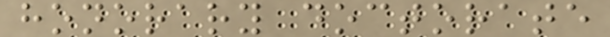honorary doctorate
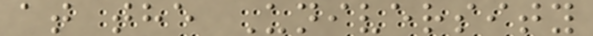at the University
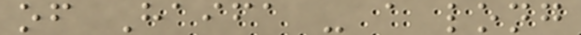of Haifa - a long
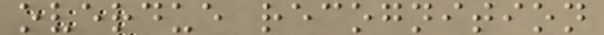overdue recognition
